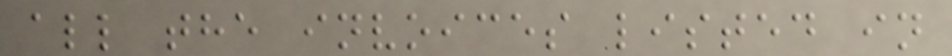all the invoices listed in
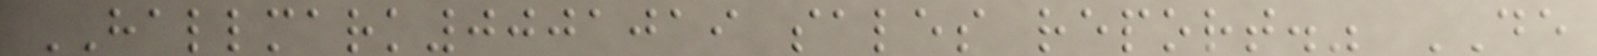HALLMARK0001019 sales report." DE
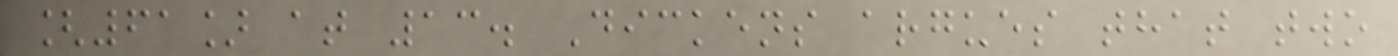[61] at 13. Dickens argues that two
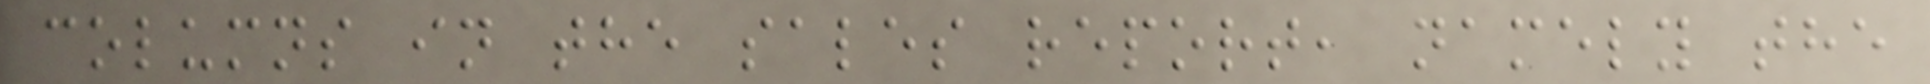columns in the sales report, namely the
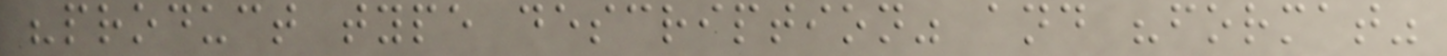"product type description" and "format"
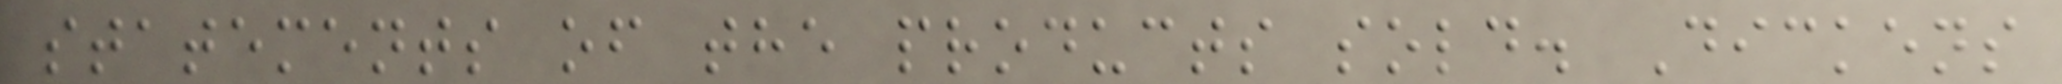statements of the products sold. Dickens
